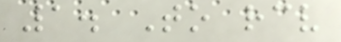1. To receive
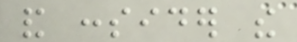and consider the
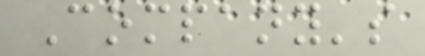Company's
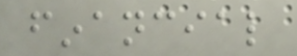financial
